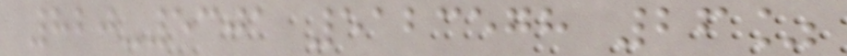820-5301 5123578 26%
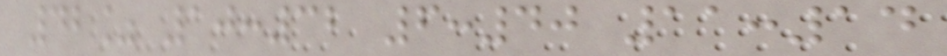42% 10:32 6:40 11:14
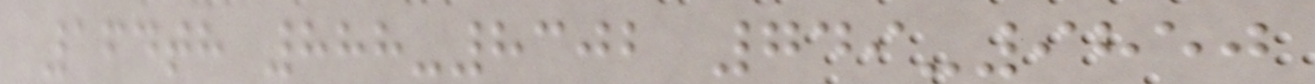164th 888-8302 749-9850
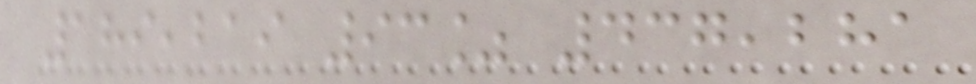189,219 93% 437,281
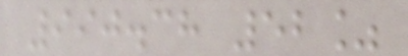990.38 52%
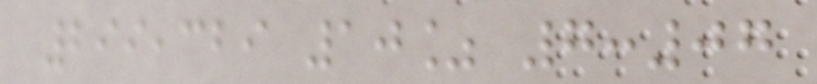299,329 10% 7:07
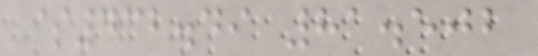$432.49 81.502
